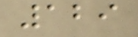129
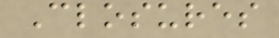Closures
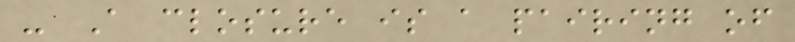- A closure is a pairing of
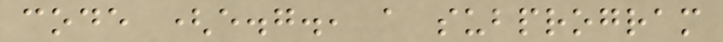code (e.g., a subprogram
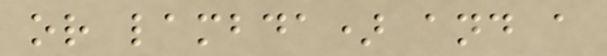or lambda) and a
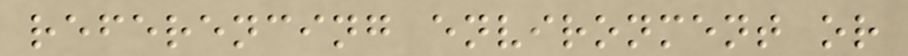referencing environment or
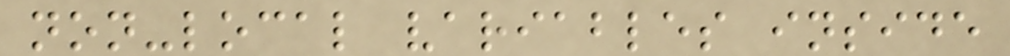non-local variables inside
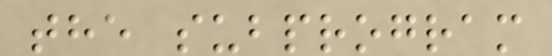the subprogram
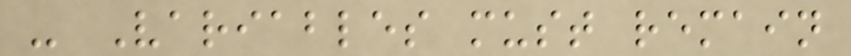- Variables must remain
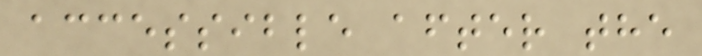accessible after the
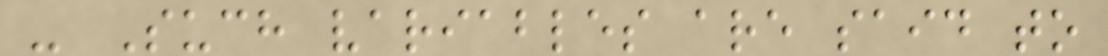- Such variables are said to
